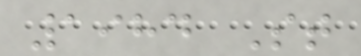1984 St
